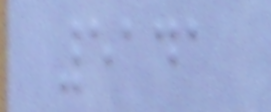5141
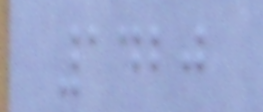1420
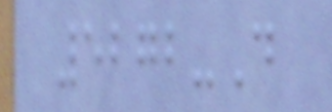5272-D
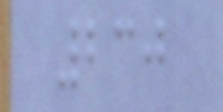230
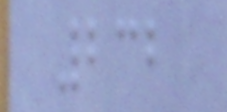232
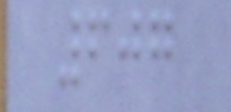607
